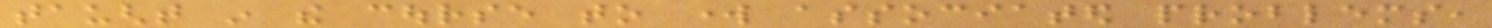taught in the course to work associated problems,
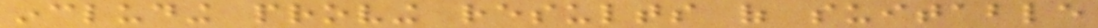including proving results of suitable
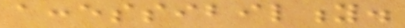accessibility.
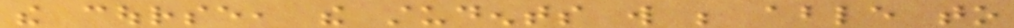the course, the students will be able to
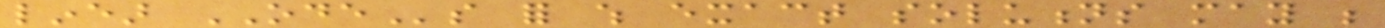linear ODEs for which exact solutions may be
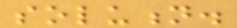solution.
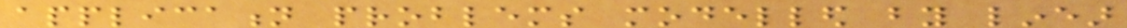application problems modelled by linear
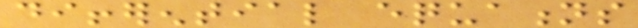differential equations
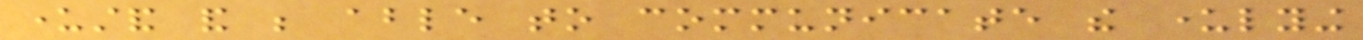understand and be able to communicate the underlying
